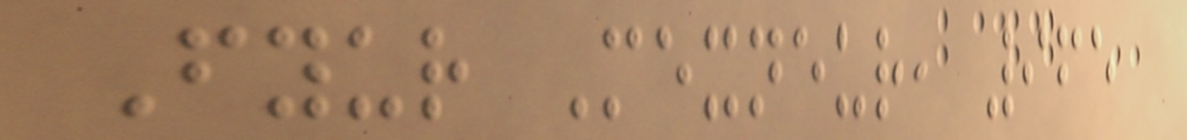Fyur Mexneur, 965
